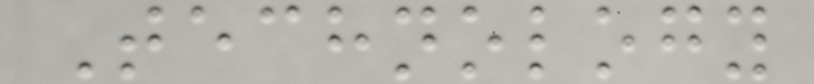Technology
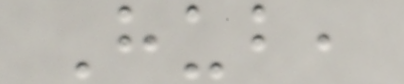Hub,
